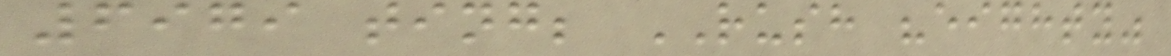6979 ting; RUSH "eighty"
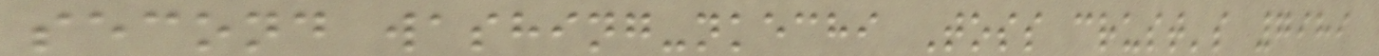second washing-nkechi Toss crust's 7989
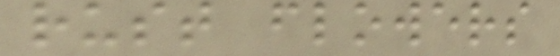rust flowers
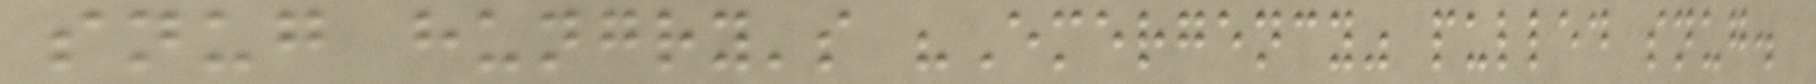snug hungry's "Emergency" pulled snug.
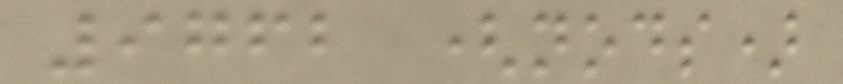9762 (nods)
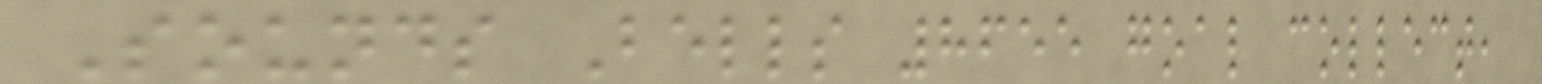Sounds Bells 8655 goal collect,
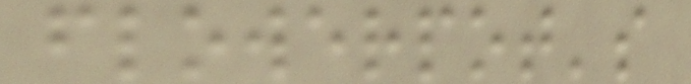flowerpot's
